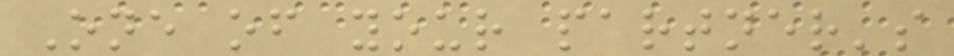One of your partner's
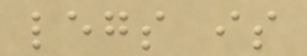legs is
